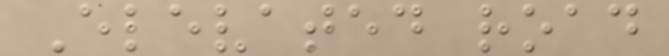Elevated road
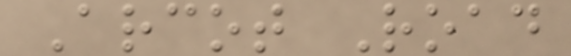Arcot Road
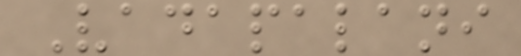Vadapalani
